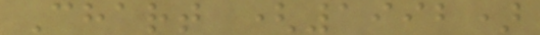Chart (1992)
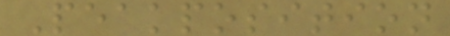Peakposition
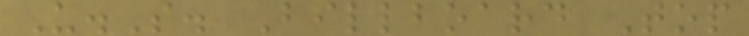U.S. Billboard Top
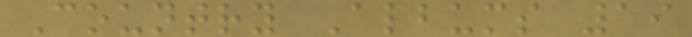Country Albums 19
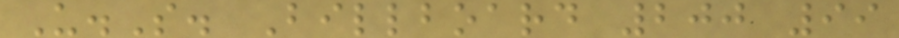U.S. Billboard 200 99
